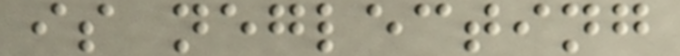is neglecting
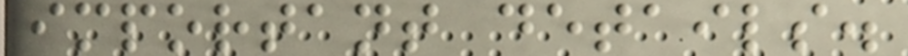important details.
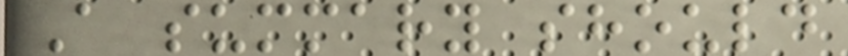A summary should
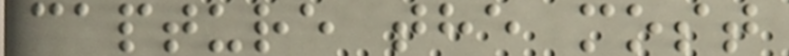capture the most
